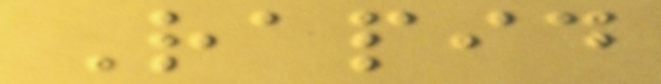Rapid
